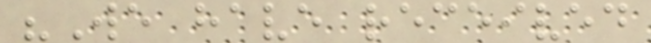"We have received
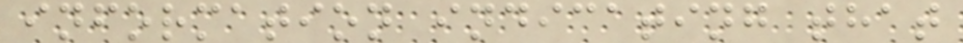information indicating that
